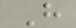H
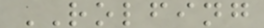ROLFING
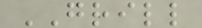GRILL
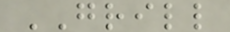GRILL
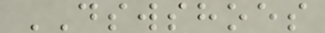DSWSHOES
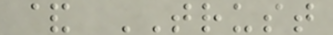& TRUST
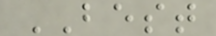BEST
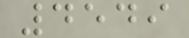4549
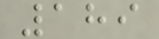189
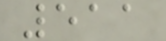511
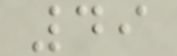49
